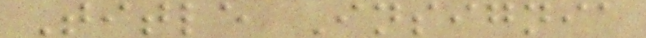Title Insignia
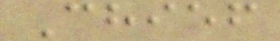Chief
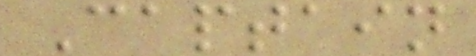Captain
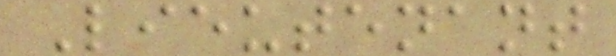Lieutenant
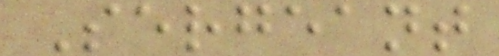Sergeant
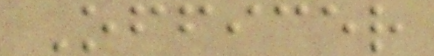Officer
